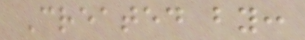Created by:
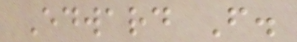Edward F.
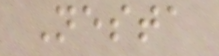Nesta
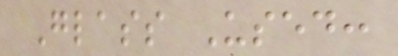Glass Used:
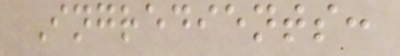Ingredients:
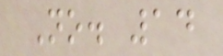No. 14
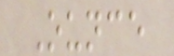Ounce
